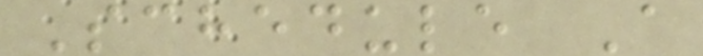Schedule A
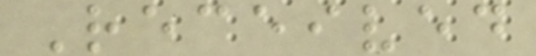Received
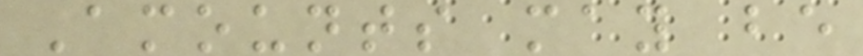Amounts may be
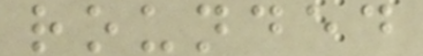rounded
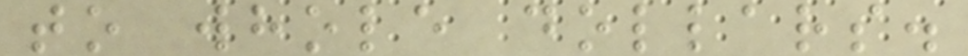to whole dollars.
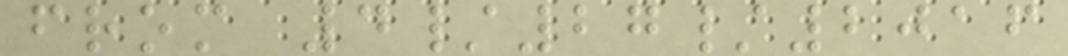from 4/27/2016
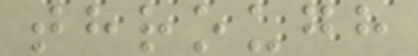through
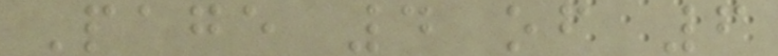Page 4 of 6
